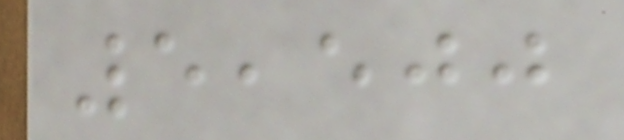5,500
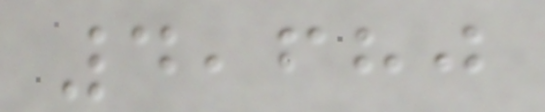4,680
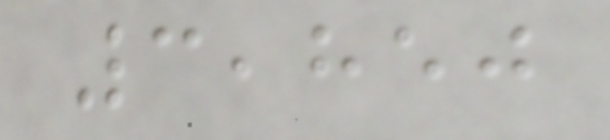3,850
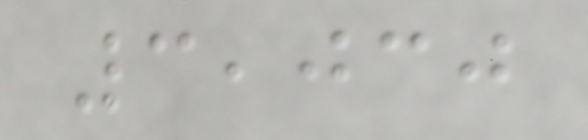3,030
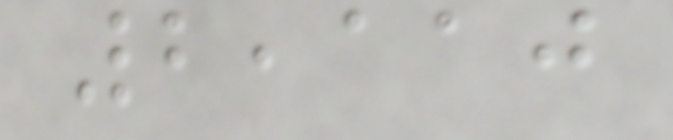2,110
